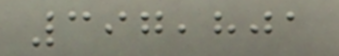397,801
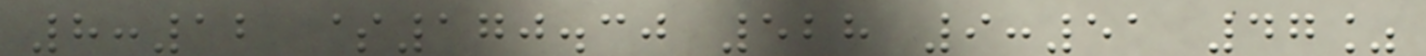8:12 $170.30 528 9:51 47%
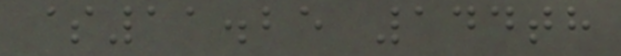$11.25 144th
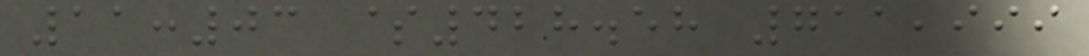11:03 $428.58 711,999
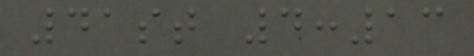41st 4:13
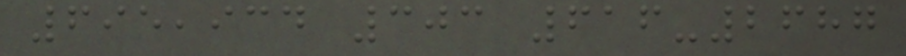695,934 303 616-2687
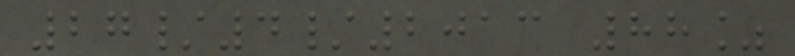27/4/2013 88%
